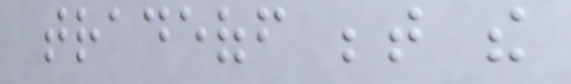tradeoff between the
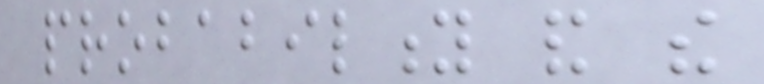probability and the
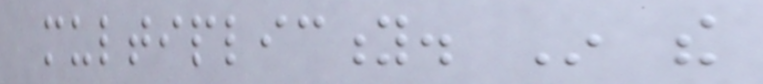multiplicity. In the
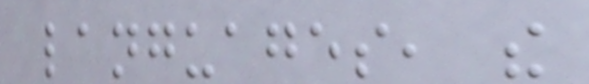languages, the
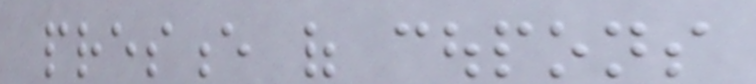presence of coupons
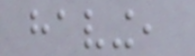having,
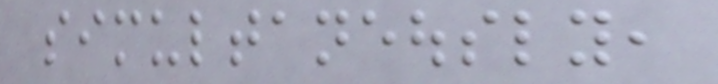simultaneously,
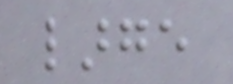large
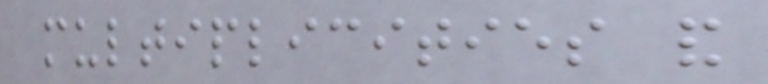multiplicities and
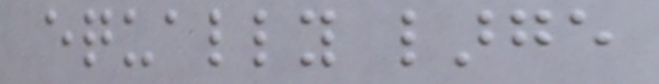equally large
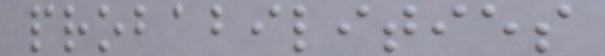probabilities
